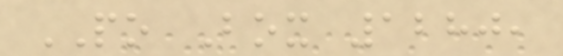PO Box 1280,
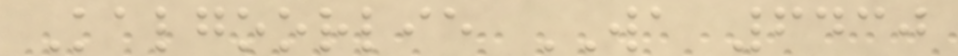Kalgoorlie WA 6430
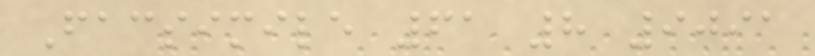Facsimile 61 8 9091
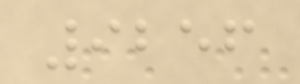9256
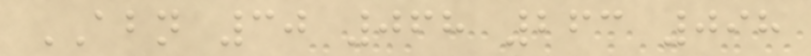ABN 30 068 263 098
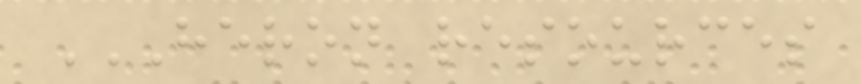HERON RESOURCES
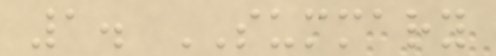1. SUMMARY
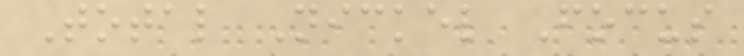Total Nickel Focus
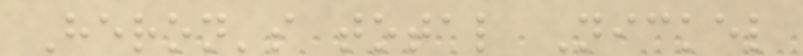Heron's total Nickel
